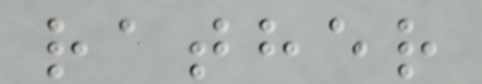rather
